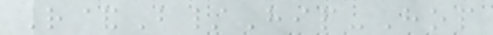R&B/Hip-Hop
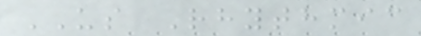US Rhythmic
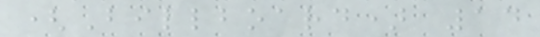(Billboard) 14
